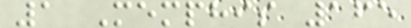1 Memphis 165
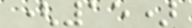(15)
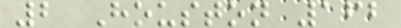2 Houston 162
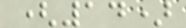(14)
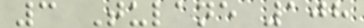3 Tulane 108
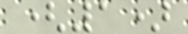(1)
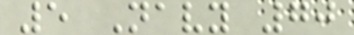5 Navy 70
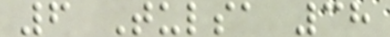6 Tulsa 38
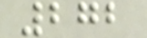272
